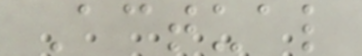Actual
